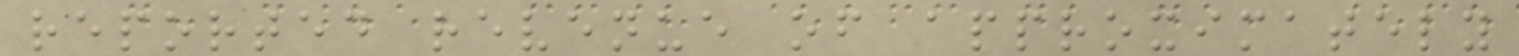reported revenue of approximately
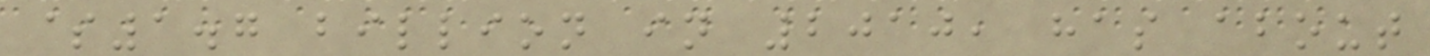$1.7 billion in 2010, has about
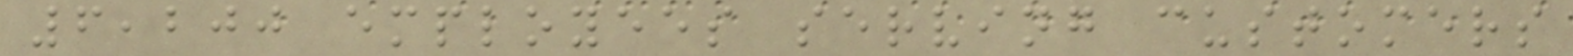6,200 employees serving customers
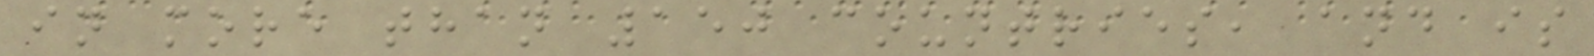in more than 150 countries, and is
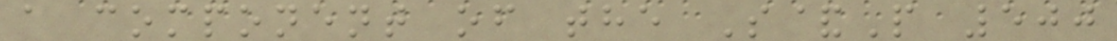a component of the S&P 500
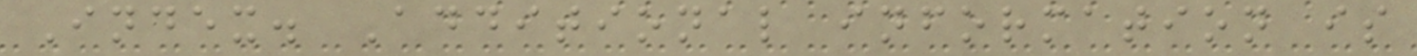Index. Additional information is
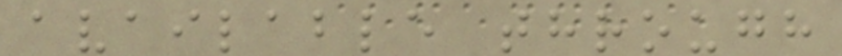available through
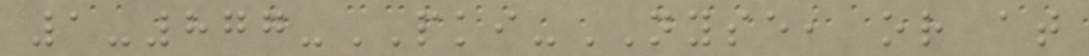1-877-PKI-NYSE, or at
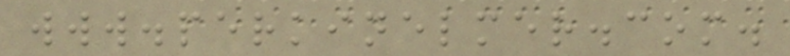www.perkinelmer.com.
